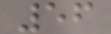56
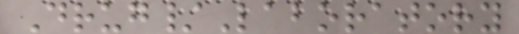Drug/Laboratory
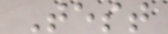Test
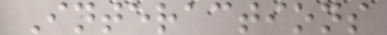Interactions
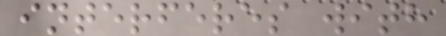interferes with
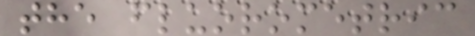the fluorometric
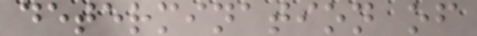determination of
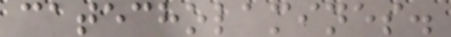catecholamines.
